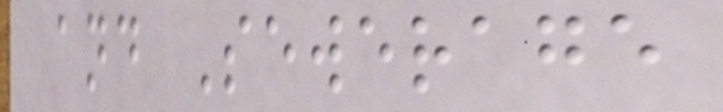and Sewerage
